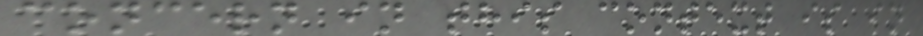concern in this context is in
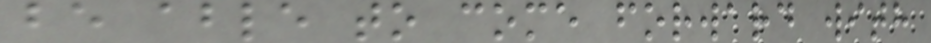be able to come forward with
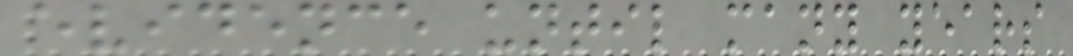evidence until many years
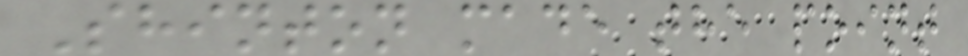Shinton made the point
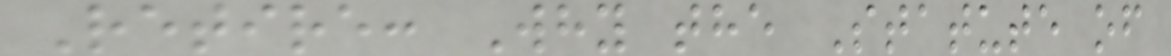Retire: Why the Statute of
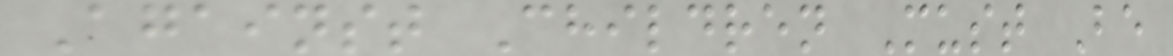Against Children Must Be
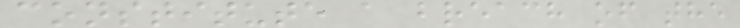constitute a breach of the
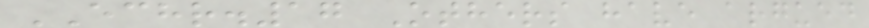ECHR.17 Others have argued
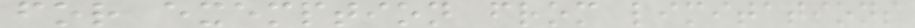for exemption from limitations
